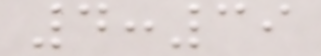4:39
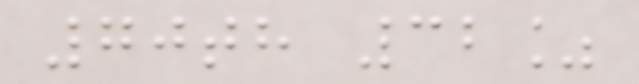70th 32%
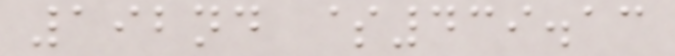192nd $439.13
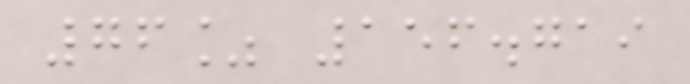76% 156.719
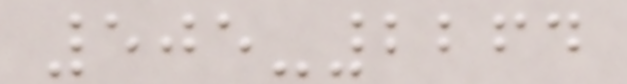505-2264
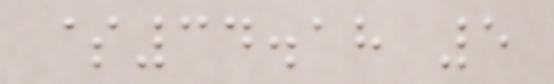$34.18 5
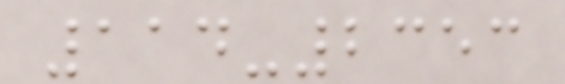114-2353
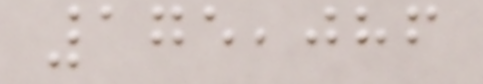175,086
